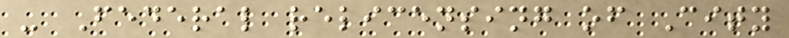- Federal relicensing of City
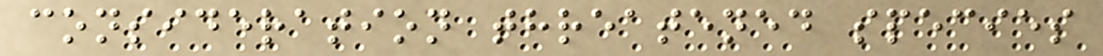consideration threatened species
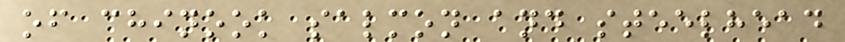of chinook salmon and steelhead
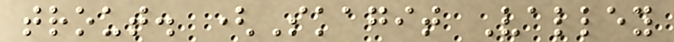trout. (Skagit Valley
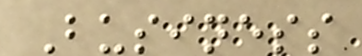Business
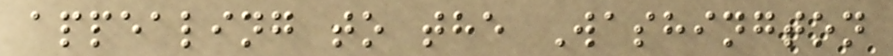appealing to the Washington
